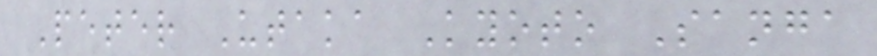Peter Utaka Kyoto Sanga
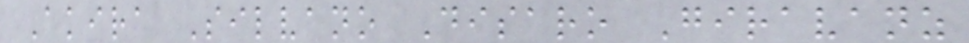Akira Silvano Disaro Giravanz
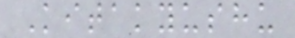Kitakyushu
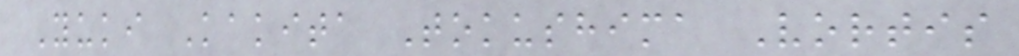Yuki Kakita Tokushima Vortis
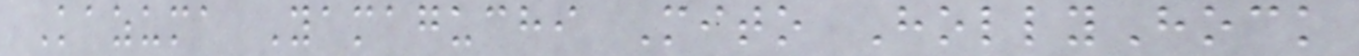Kazuma Yamaguchi Mito HollyHock
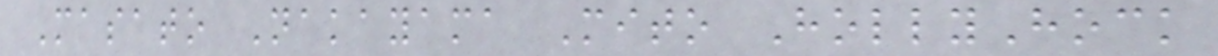Masato Nakayama Mito HollyHock
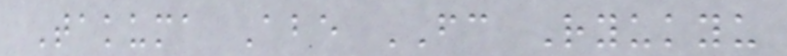Takuma Abe FC Ryukyu
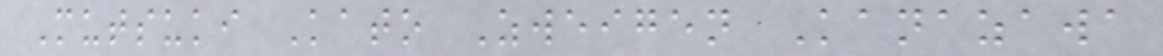Mutsuki Kato Zweigen Kanazawa
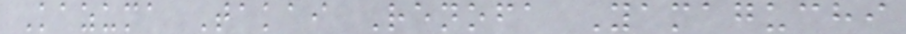Kazuma Takai Renofa Yamaguchi
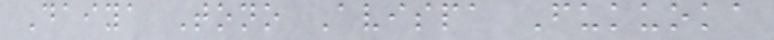Daiya Tono Avispa Fukuoka
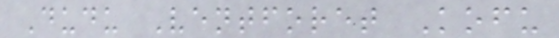Dudu Ventforet Kofu
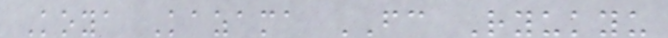Koya Kazama FC Ryukyu
